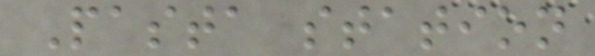Pasta station
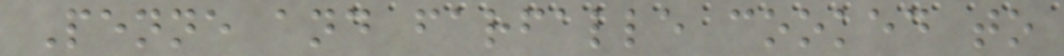Penne and farfalle cooked to
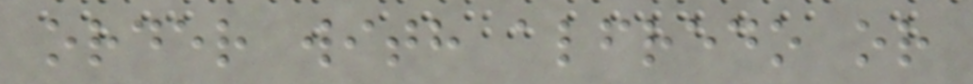order with alfredo or
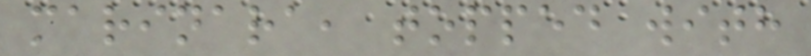marinara, topped with
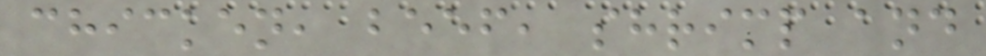chicken, beef, shrimp and
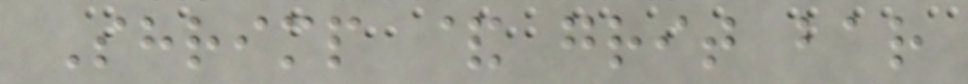Shrimp & grit bar
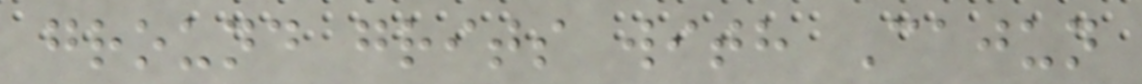ground grits with Cajun
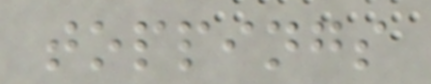toppings
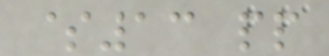$13 pp
